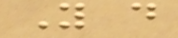You do
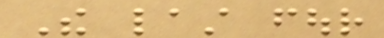The last four
